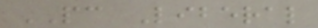PC Liberal
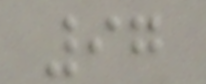97
